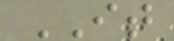IT
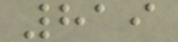819
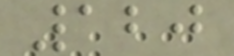120
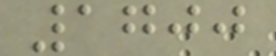1700
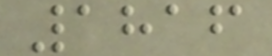1816
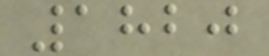1820
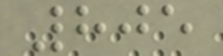805
